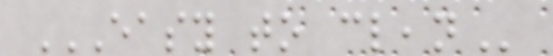EASY TO CLEAN
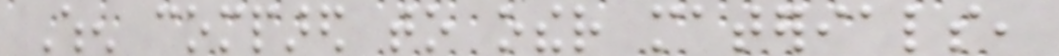When compared to other materials,
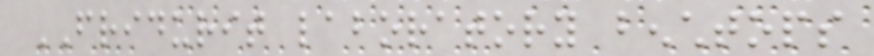FRIDURIT laboratory benchtops
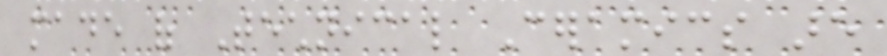made of Technical Ceramics are
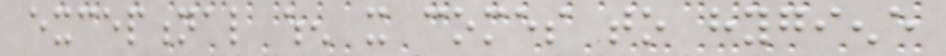exceptional when it comes to hygiene
